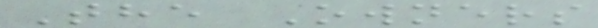The Owners
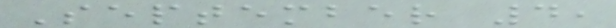September 4,
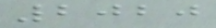2020
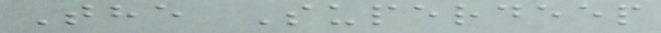The Superdeep
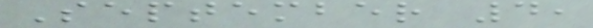September 4,
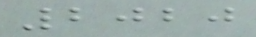2020
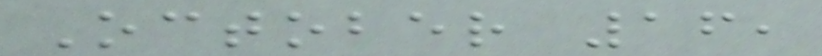October 16,
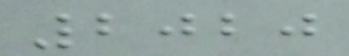2020
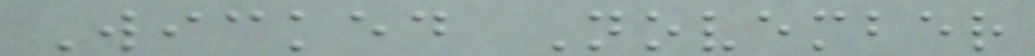Wicked November
